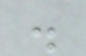.
